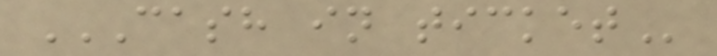CASH IN TICKET
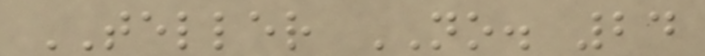TELLER NO. 24
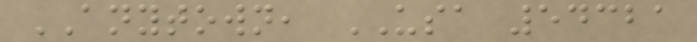ANYTOWN, USA 54321
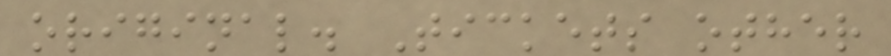original. Tickets other
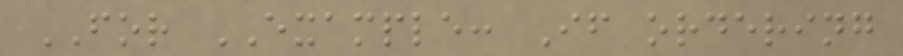FOR EXAMPLE: If ordering
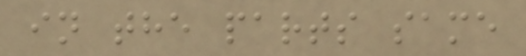in the parts same
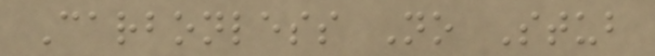Carbonless No Stub
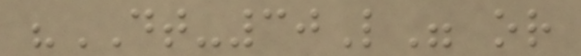"DT-30L" or
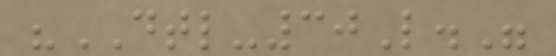"DTL-30L."
